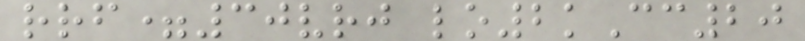rrf=30vrj lo2kCc20
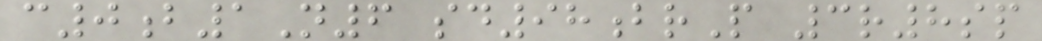c0b1N6 sd98brP 3r8sp
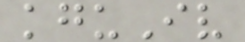kguIv
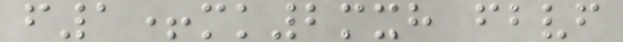f1+mk2mxh fbvf
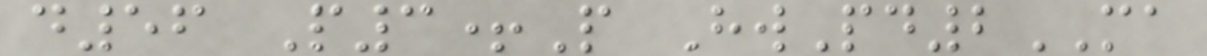d56 P3+P HwPd2MA
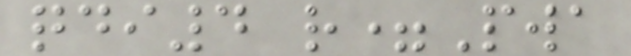qdi4 r=Pwa
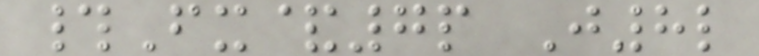#Fx&7p J8l
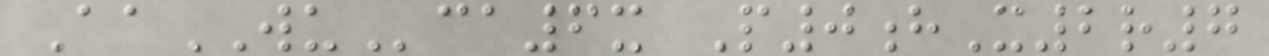AaWUca6x P0hX2r7
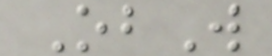ObW
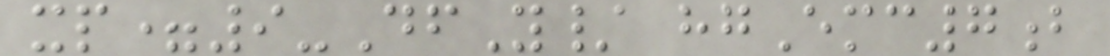xp=9-DfY/ hgEmc7b
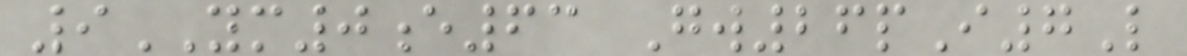9YM0e63 Gw26pI7L
